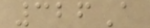326A
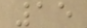15
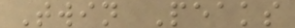Twin Peaks
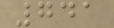741
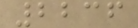2236
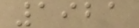1921
